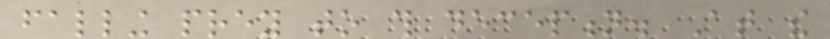falling prey to this deception. At the
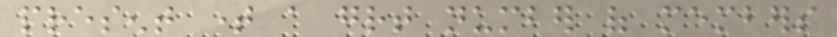present time a great number of members
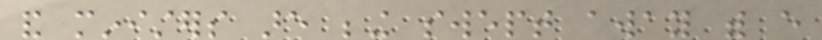and ministers are being swept away with every
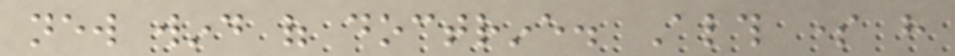new wind of doctrine. Although some have
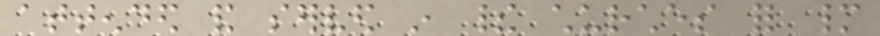attended and served in their churches for many
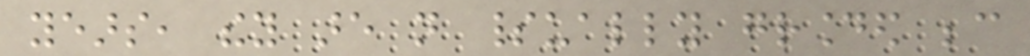years, they are not spiritually grounded because
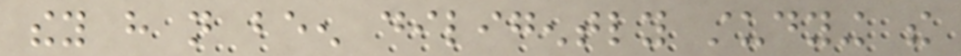they have not been diligently studying the
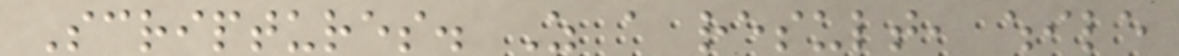Scriptures. As a result, while
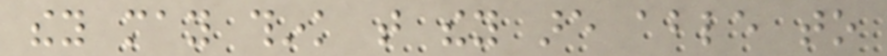they may think that they are able to
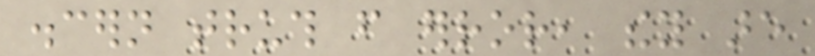discern truth from error, they are
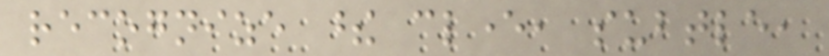recognize these clever, subtle,
